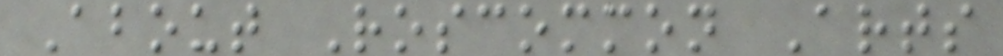About Roscommon Arts
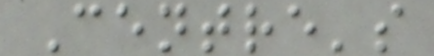Centre's
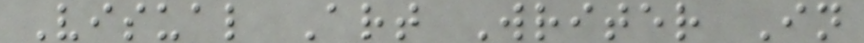Visual Art Writer In
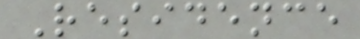Residence
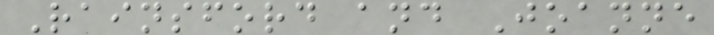Rainsford and Joanne
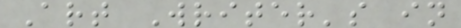Art Writer's in
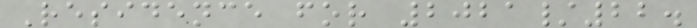Residence for 2021/22.
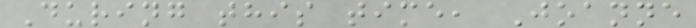During this time, Joanne
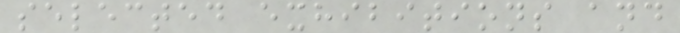selected exhibitions and
